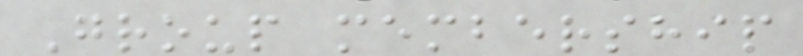Group membership
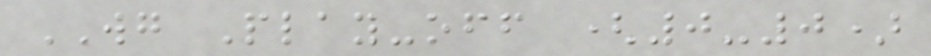WG Play-off (0-0)
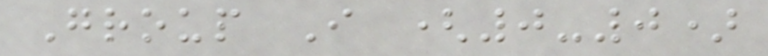Group I (0-0)
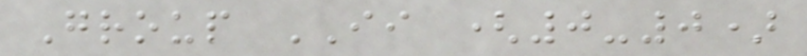Group II (0-0)
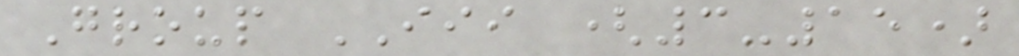Group III (3-15)
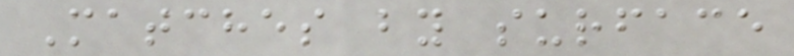Matches by surface
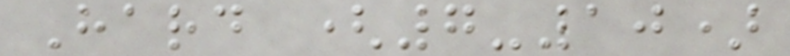Hard (7-10)
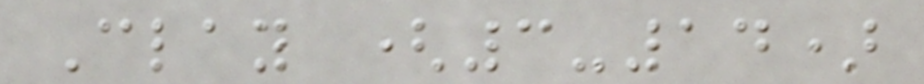Clay (3-14)
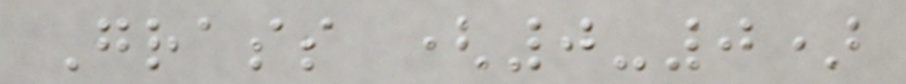Grass (0-0)
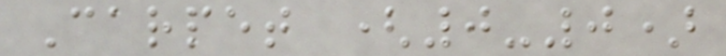Carpet (0-0)
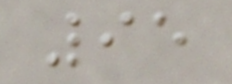95
